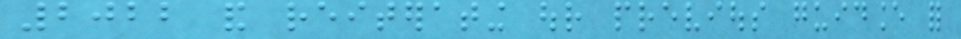2022 and reiterating our previous guidance for
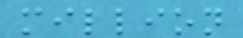million
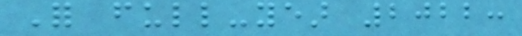For full-year 2022:
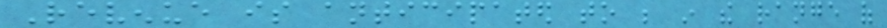Revenue is anticipated to be in the range of
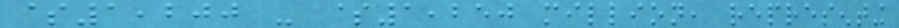$1,200 - $1,250 million, representing
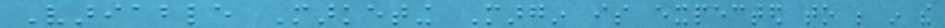Variable Marketing Margin is expected to be in the
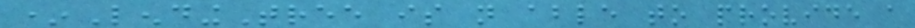*LendingTree is not able to provide a
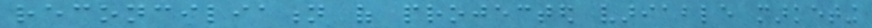reconciliation of projected variable marketing
